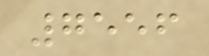7556
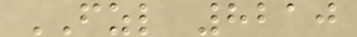FZL 8210
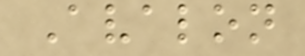Avalon
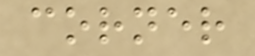corner
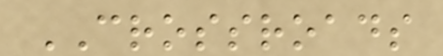CROSSROADS
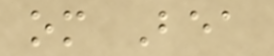om Bea
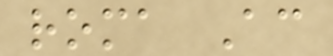roma Ac
